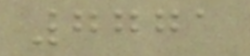7771
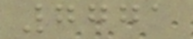7771
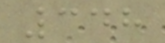348
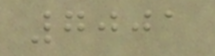7001
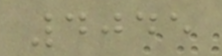4045
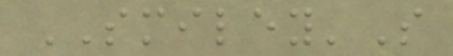SMILEY'S
